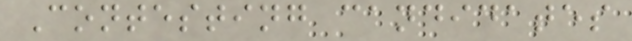Contesting candidates
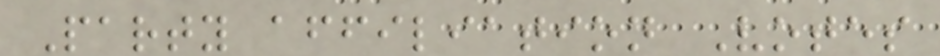Party affiliation Votes
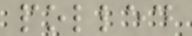polled
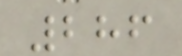286
